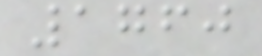1760
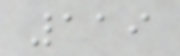119
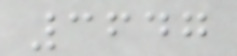3647
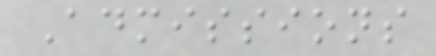Admissions
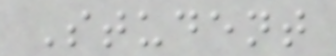Student
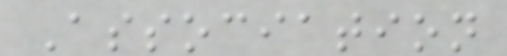Association
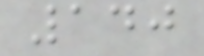140
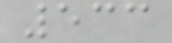533
